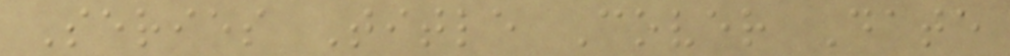Series Title Cover Date
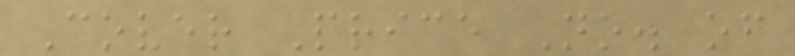Cover Price No. of
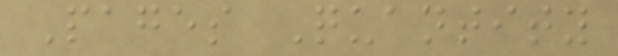Pages Quantity
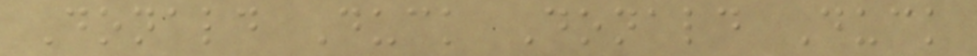Donald Duck Donald Duck
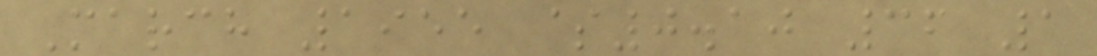March 1955 $0.10 36 1
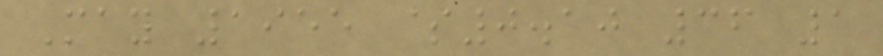May 1955 $0.10 36 1
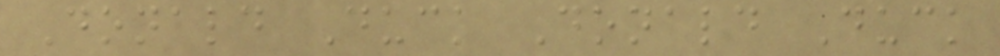Donald Duck Donald Duck
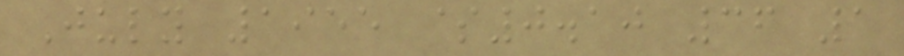July 1955 $0.10 36 1
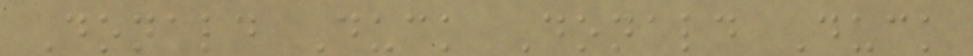Donald Duck Donald Duck
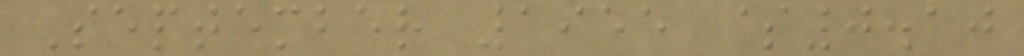September 1955 $0.10
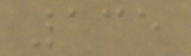135
